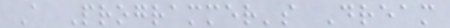A Programmer's Dream
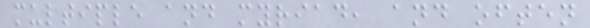multiple and myriad, and often
